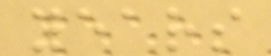years
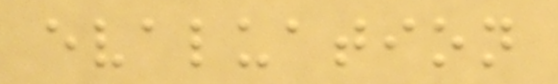evaluation
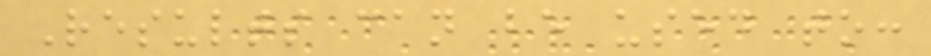Results can be used to:
